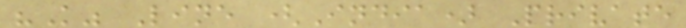"K" Line (India) Private
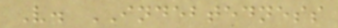V. INDEBTEDNESS
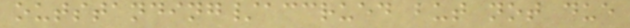outstanding/accrued but not due
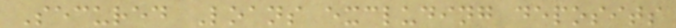Secured Loans excluding deposits
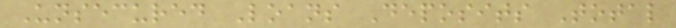Unsecured Loans Deposits Total
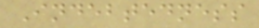Indebtedness
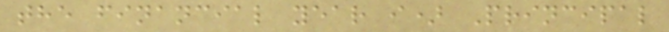the financial year i) Principal
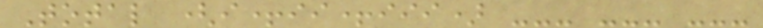Total (i+ii+iii) --- --- ---
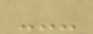---
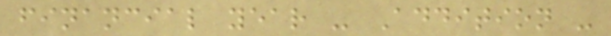financial year - Addition -
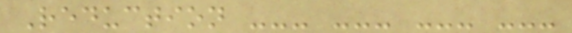Reduction --- --- --- ---
